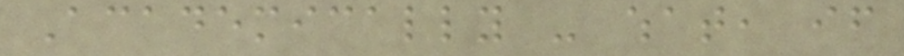Academically - what, if
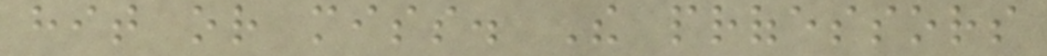hit or miss. The professors
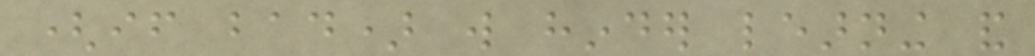(if bad) will hinder learning and
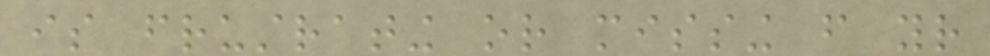is frustrating or missing from your
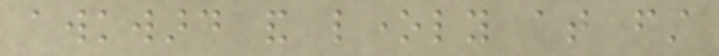awkward and lonely at first
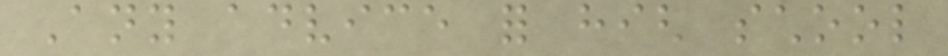Any advice for high school
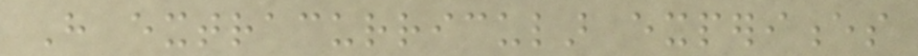Have extracurricular experiences
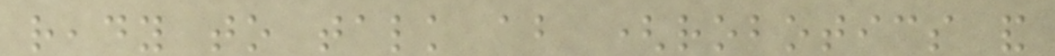ready to talk about (robotics and
